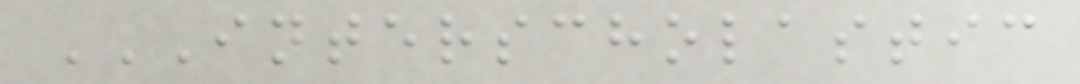INTERSCHOLASTIC
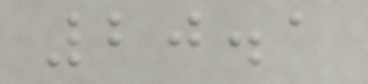20.1
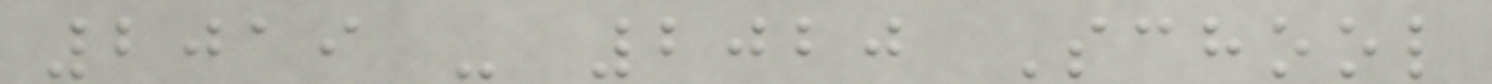2019 - 2020 School
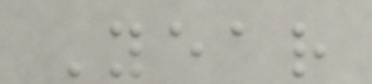Year
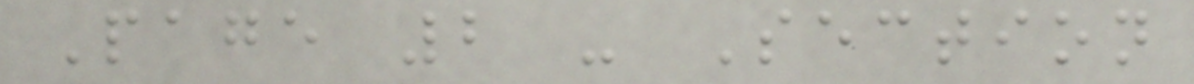Page 2 - Section
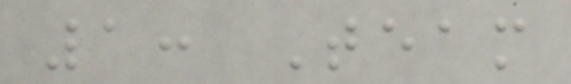1: Team
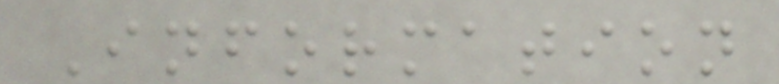Information
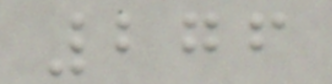276
